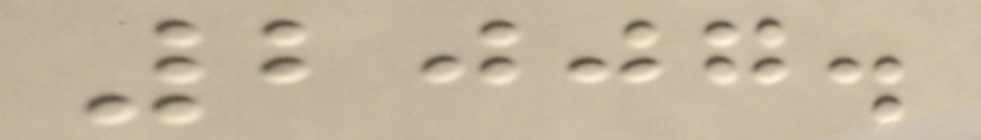2007.
